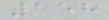158
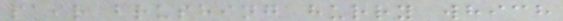pair brushing hurry which
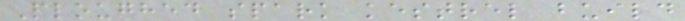Ploughed spark kestrel build
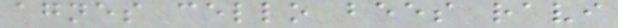agnes cello bees ravi
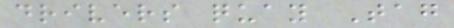drivers quay Tag
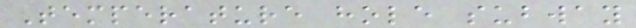Temperature hole subway
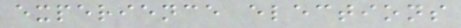experience elections
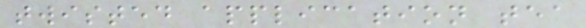twisted application tea
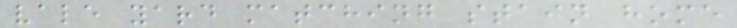vale yard matching stain home
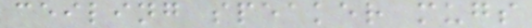ceiling speaker mugs
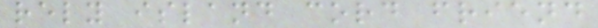rely island cord friend
